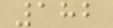182
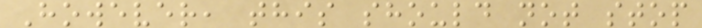However, this should not stop
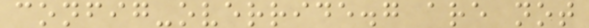config-override.g are not
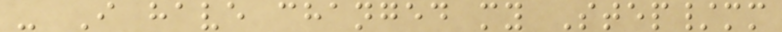- I have changed my Step/mm
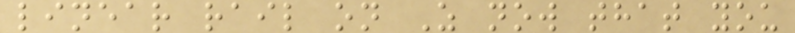linear rail on Z now that you
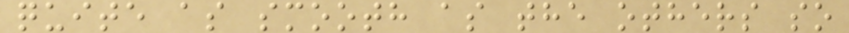quite as smooth as the others so
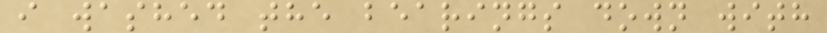i washed the bearings down with
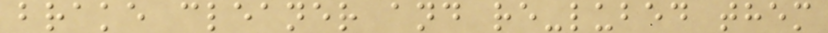brake cleaner and re-lubed them
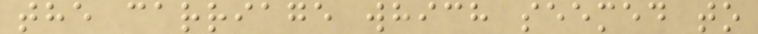the carriage which seemed to
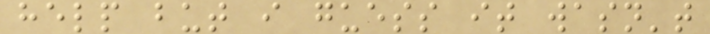help but i guess it wasn't
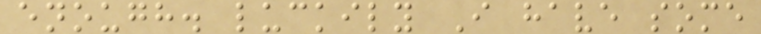enough. luckily I have some
